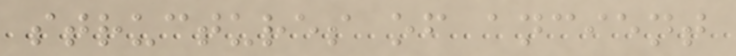structures of ancient
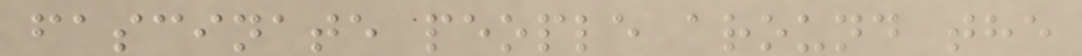fascinate people around the
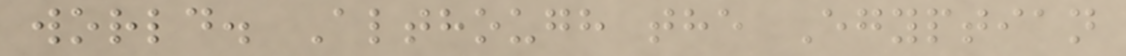world. Although the Egyptian
